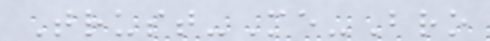Trust-Me-Bro
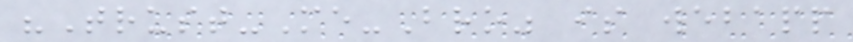"Trust-Me-Bro" is webapp
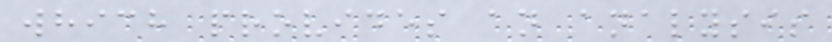which provides an analysis
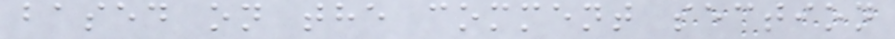based on the comment section
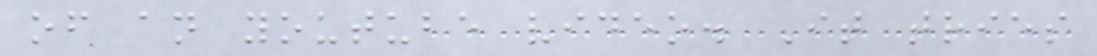of an youtube video. It tries
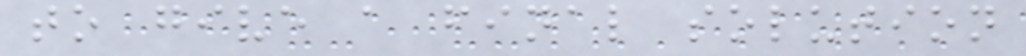to give a final solution
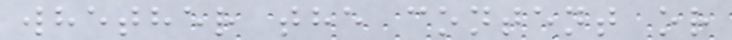whether the content or
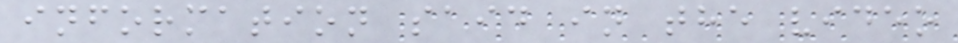information said in the video
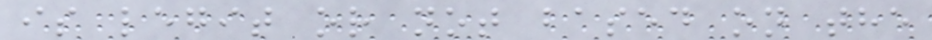is legit or not based on the
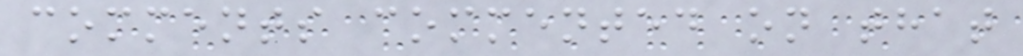comments commented on that
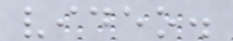video.
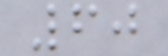60
